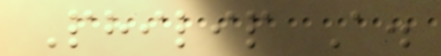Philip A.
